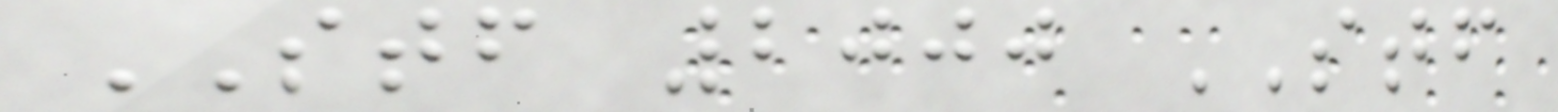STF 2000 STF
